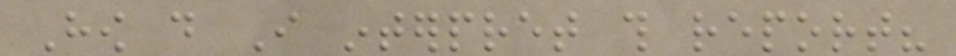How do I interpret this report?
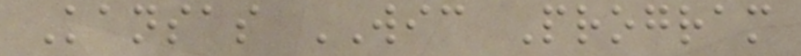Kansas WIC Program
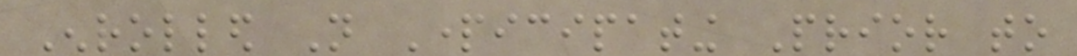Enrolled Not Participating Prior to
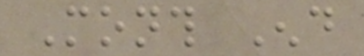Month End
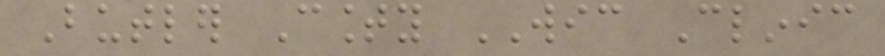Butler County WIC Clinic
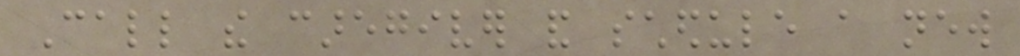Call the caregiver and schedule a new
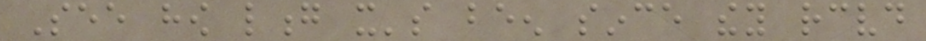See how long it's been since they received
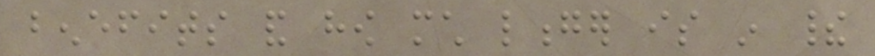benefits and how much longer is in their
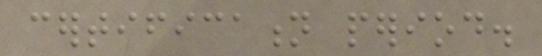certification period.
